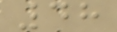48
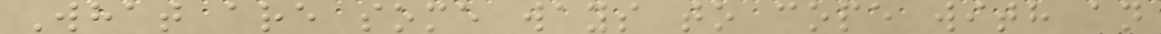What are some ways to cope with an
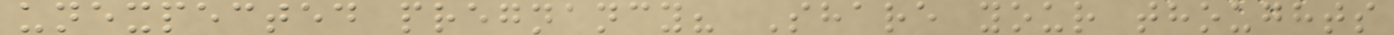unexpected pregnancy? Share your thoughts
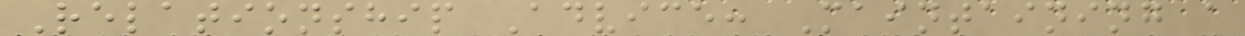Relationship Advice: Maintaining a
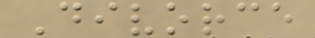Divorce
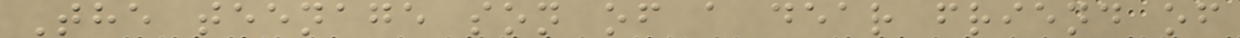The teenage son of a dear friend of
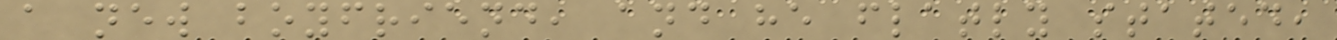a new boyfriend, and he flatly stated,
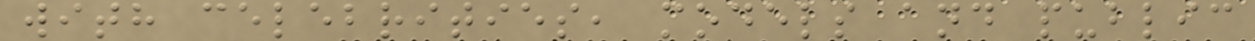with celebrities, models and public
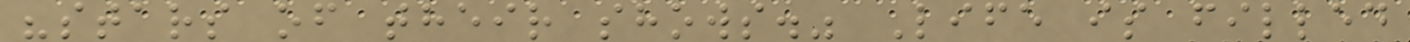"stars of their shows." Life is filled
